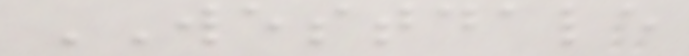WESTDALE
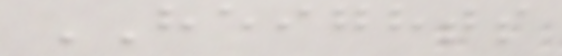HEIGHTS
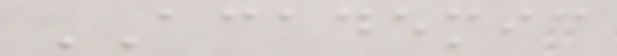ACADEMIC
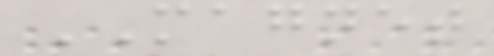MAGNET
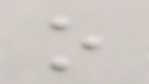o
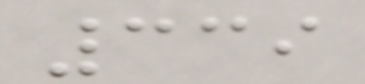339
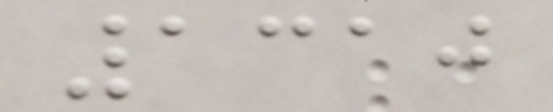1310
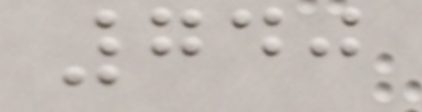740
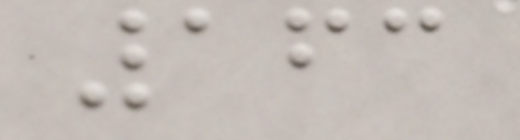163
